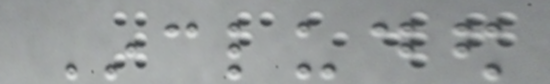Included
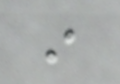in
